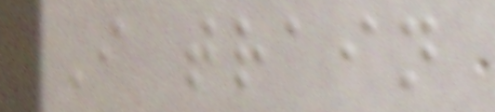I train
